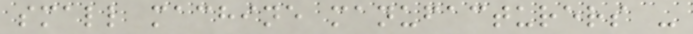small machine manufacturers -
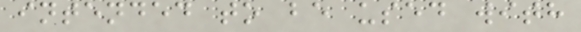intended to be used with
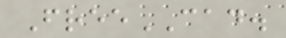FreeCAD.
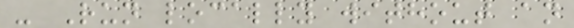- Run locally without an
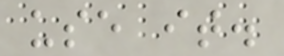use it.
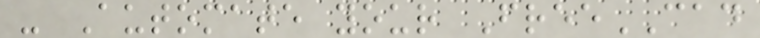- Automate your FreeCAD
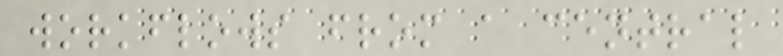workflows from a central
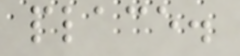place.
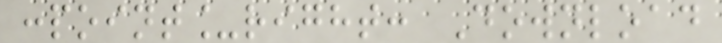:point_right: Download
